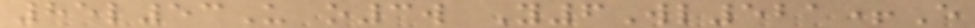85l53U o3w Y6Wl521+E
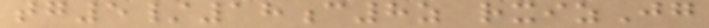tg5/18c8z rxizJg
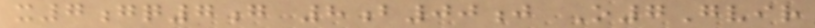x7gq7g 8b00j O7Gvir
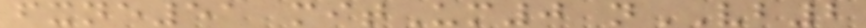fxne51 mitUm0 nVB2
